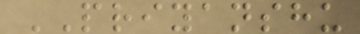PRIYANSHU
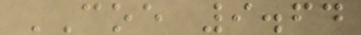COE 9.64
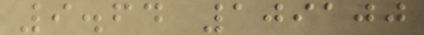9.64 109100
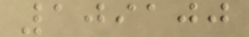109100
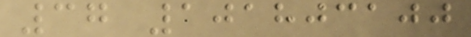37 101803100
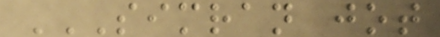SIMRAN JOT
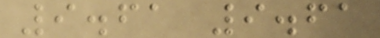9.61 9.61
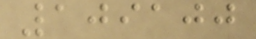109100
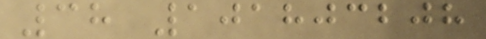38 101803208
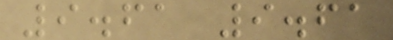9.61 9.61
